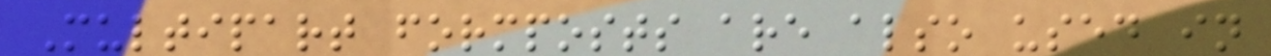Multipart formposts are also used in
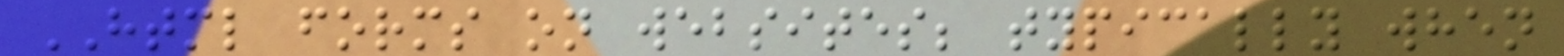HTML forms on websites; typically when
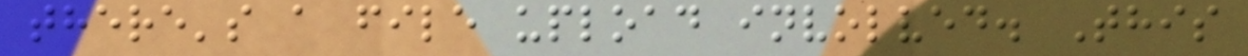there's a file upload involved. This
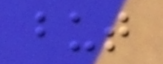but
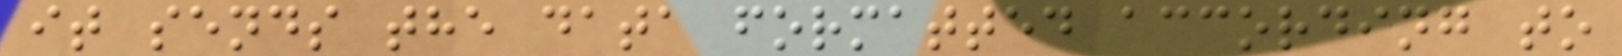it sends the data formatted according to
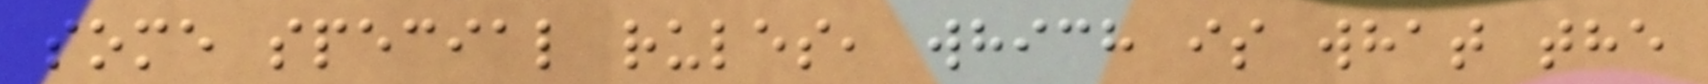some special rules, which is what the
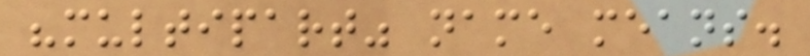"multipart" name means.
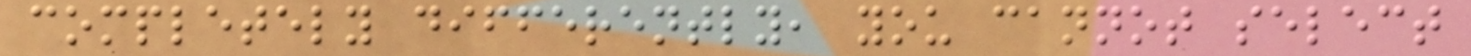completely differently, you cannot select
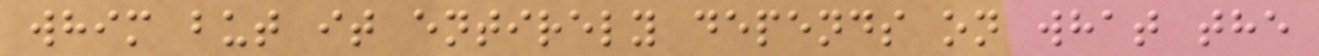whim but it entirely depends on what the
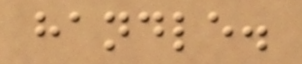handle.
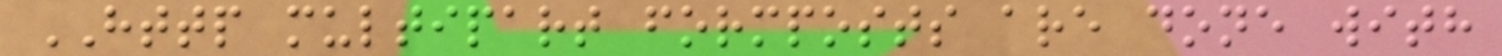HTTP multipart formposts are done with
